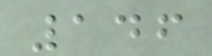146
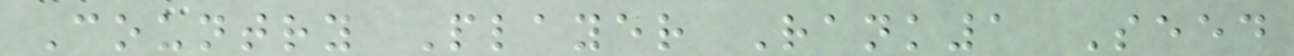Country Player Rank1 Seed
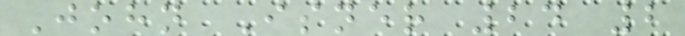John Isner 24 2
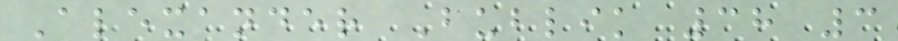Alexander Bublik 38 3
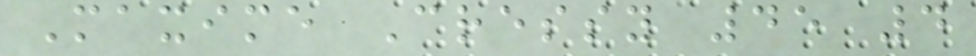Maxime Cressy 45 4
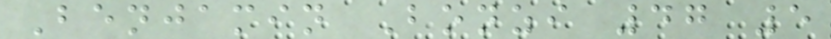Benjamin Bonzi 47 5
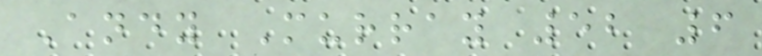Andy Murray 52 6
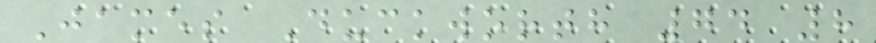James Duckworth 74 8
